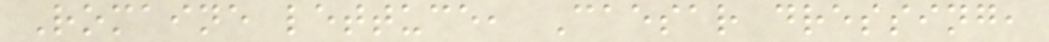Romaine lettuce, Caesar dressing,
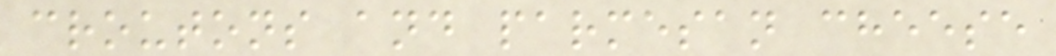croutons and parmesan cheese
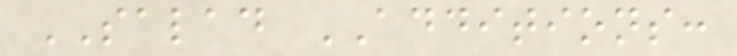SALAD ADDITIONS:
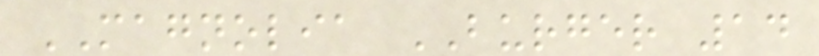MAGNOLIA BURGER 14
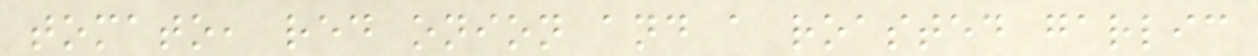tomato, red onion and a roasted garlic
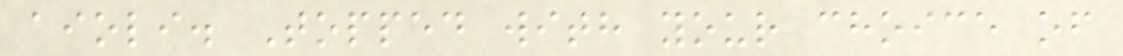aioli. Topped with your choice of
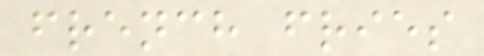french fries
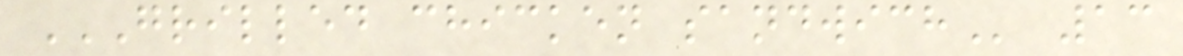GRILLED CHICKEN SANDWICH 13
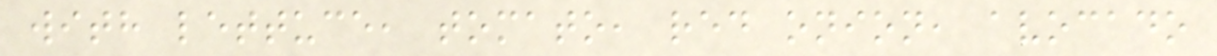with lettuce, tomato, red onion, avocado
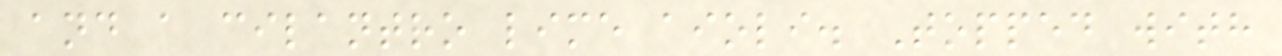and a cilantro lime aioli. Topped with
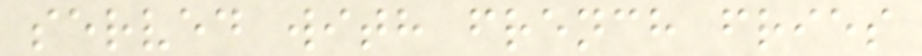served with french fries
